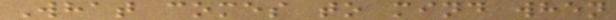What comes to mind when
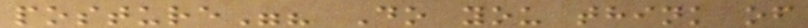posture"? Do you think of
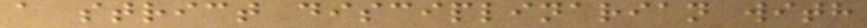a strict disciplinarian with
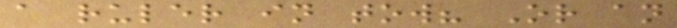a ruler in tow? Or an
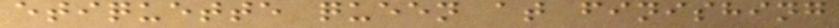etiquette queen at finishing
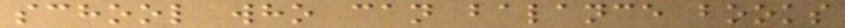school who can balance books
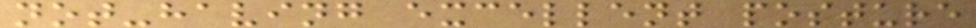not-having excellent posture
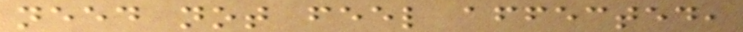need not feel affected,
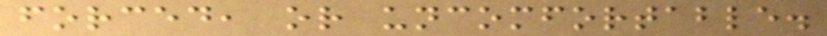forced, or uncomfortable.
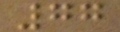77
